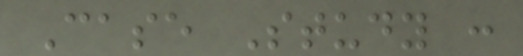Case Study :
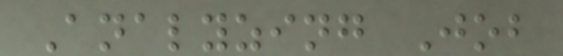Analyzing Job
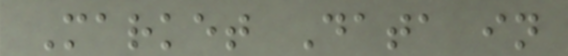Market Data in
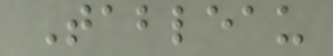Tableau
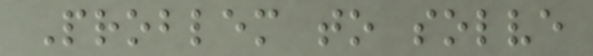Problem to solve
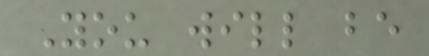You will be
